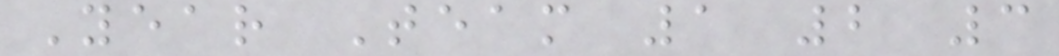Year Team 1 2 3
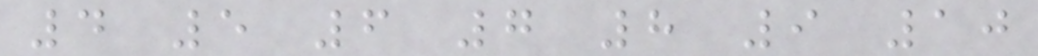4 5 6 7 8 9 10
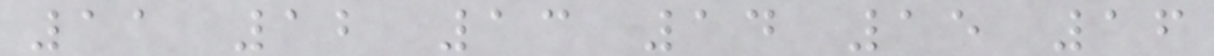11 12 13 14 15 16
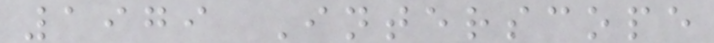1979 Interscope
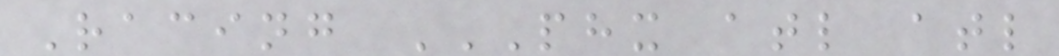Racing PHX ATL ATL
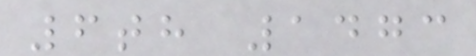6th 1473
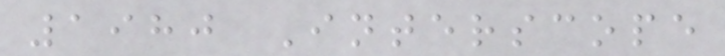1980 Interscope
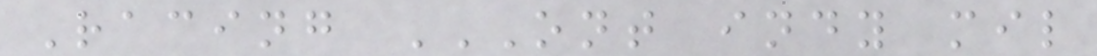Racing ONT INDY MIL
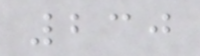230
